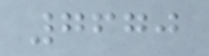7670
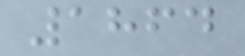1864
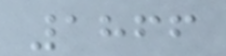1866
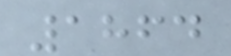1864
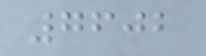7602
